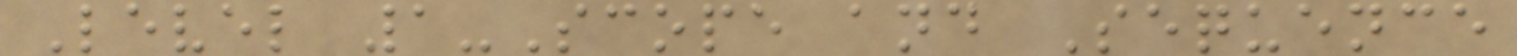Level 1-Scope and Sequence
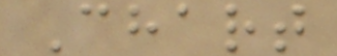Chart
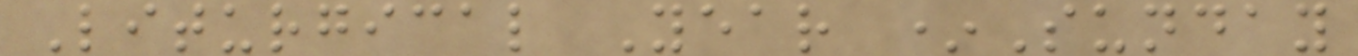Liturgical Year *Sunday
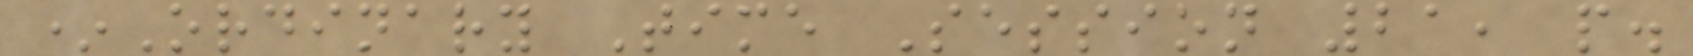*Ordinary Time Session 21, p.
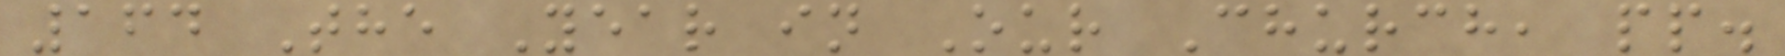164 The Year in Our Church, pp.
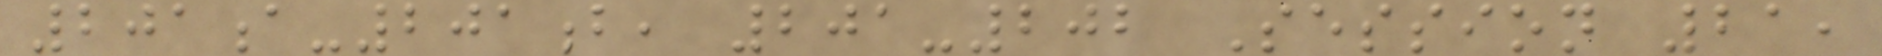201a-201b, 201-202 Session 21,
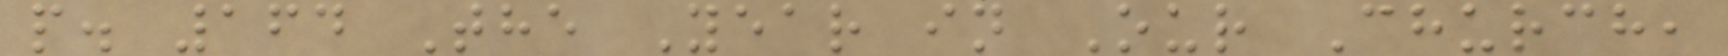p. 164 The Year in Our Church,
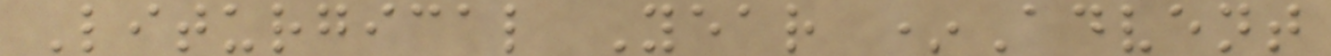Liturgical Year *Advent
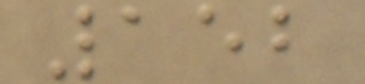152
